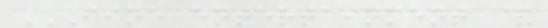FINE ENTERTAINMENT &
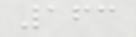163
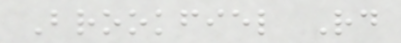Brookfiel Rd
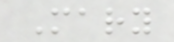Mary
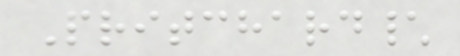Pritchard\
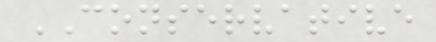CONSERVATIVE
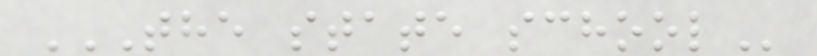THE STATE SCHOOL
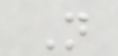N
